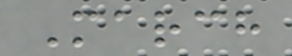March
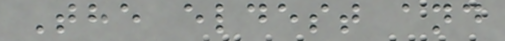The eldest and
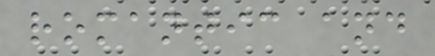romantic and
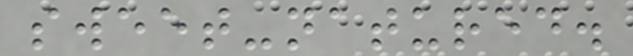sweet-natured.
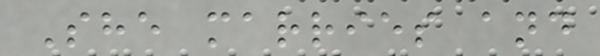She marries and
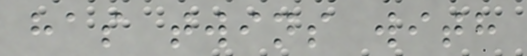has twins with
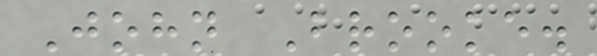John Brooke.
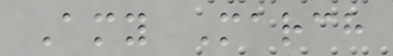Amy March
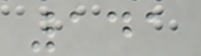141
